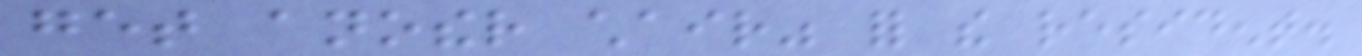get another chair" for the resident.
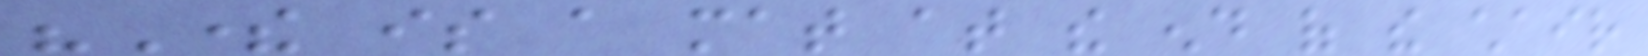"There is a mat at the end of the chair
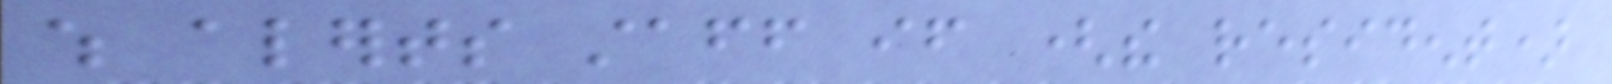which alerts staff if (the resident)
